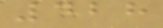428
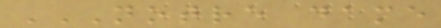NOTRE DAME
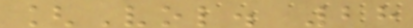[Vol. 28
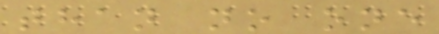than no one
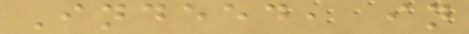Indeed, in
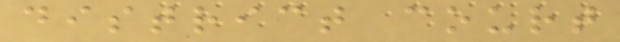district court
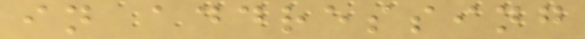in addressing
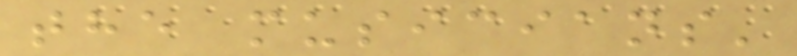the musicians'
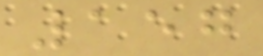157
